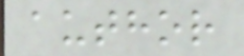author
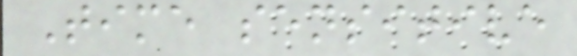Time sensitive
